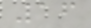16
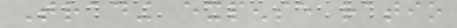Trading expense ratio
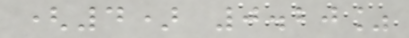(4) 0.20%
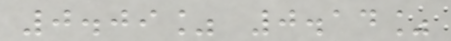0.09% 0.14%
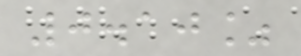0.10%
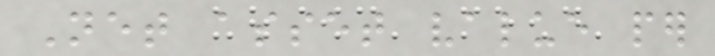Net asset value per
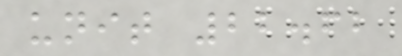unit 22.62
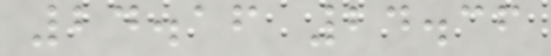24.16 24.36
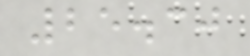25.30
